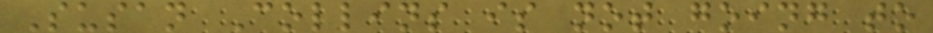Susan Collins is not going to
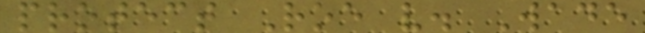protect Roe v. Wade
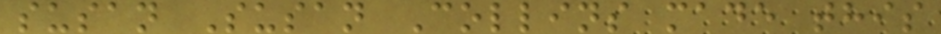susan Susan Collins made this
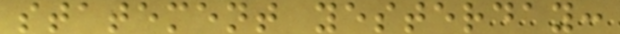statement yesterday:
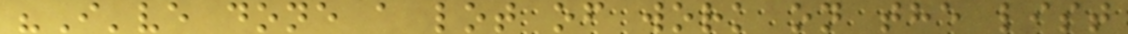"I've done a lot of work on the list
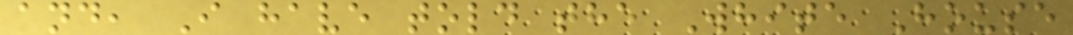and, I have told the White House
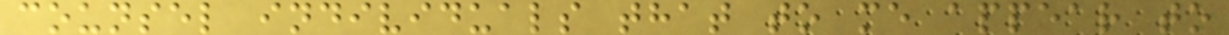counsel individuals that to me appear to
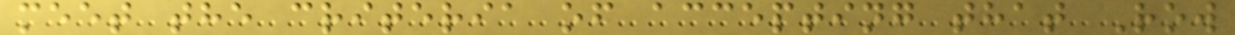meet the criteria of accepting that Row
